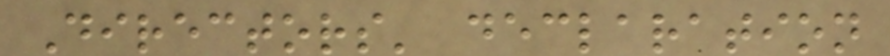Directors' declaration
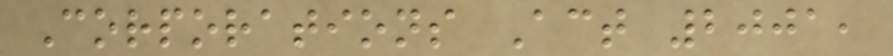Corporations Act 2001,
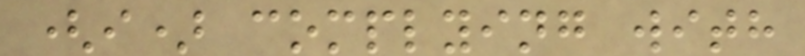(i) complying with
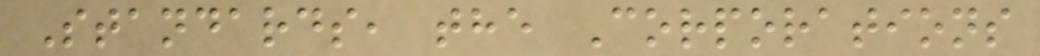Standards, the Corporations
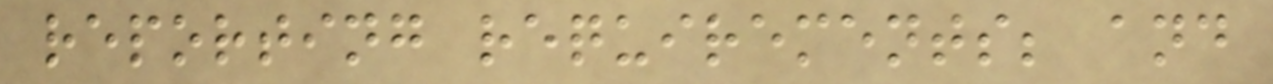reporting requirements; and
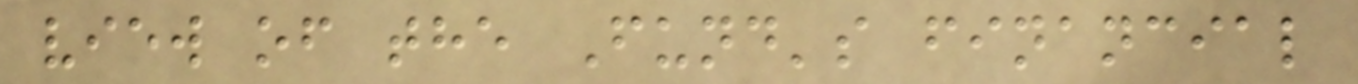view of the Fund's financial
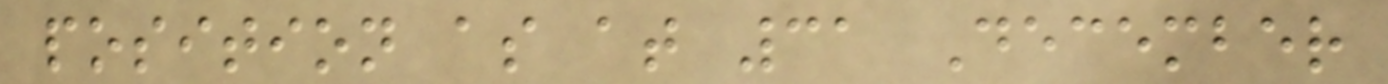position as at 31 December
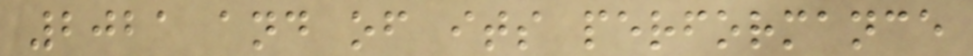2021 and of its performance
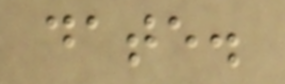date.
